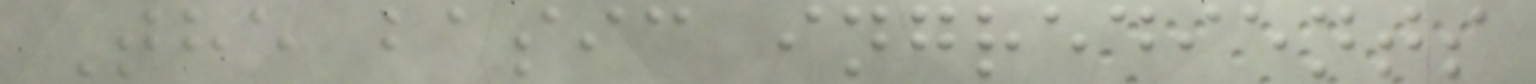The basic ingredients
